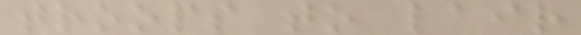troops to lair
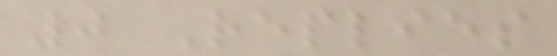0 Replies
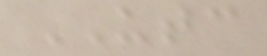UTC
